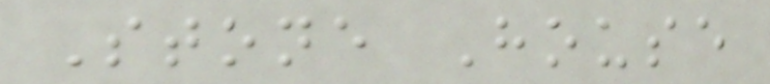Stone House
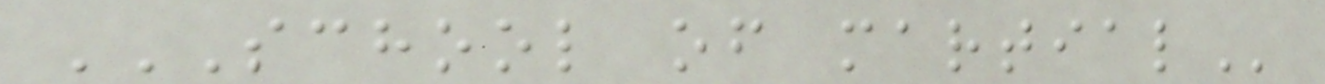SCHOOL OF MARTIAL
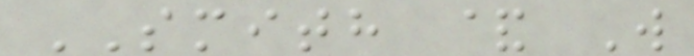SMITH & W
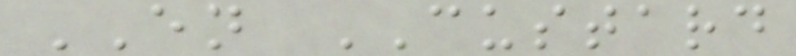EN CUSTARD
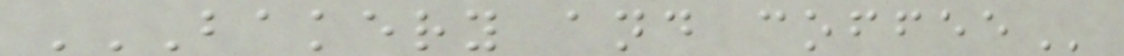BAKERY AND COFFEE
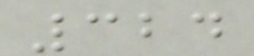324
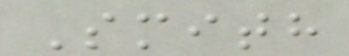Smith
